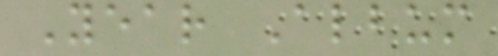Year Album
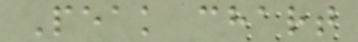Peak chart
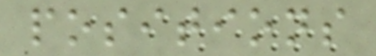positions
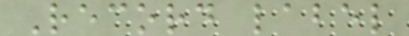Record label
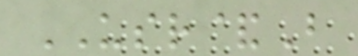USR&B
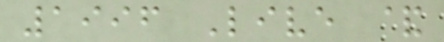1996 Live &
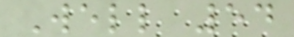Well 54
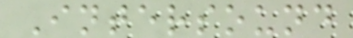Intersound
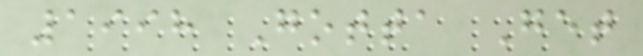1998 Gotta Get
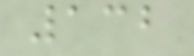132
